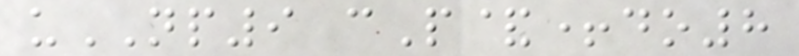uNP9 cP&+do8
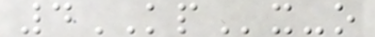4KPx-o
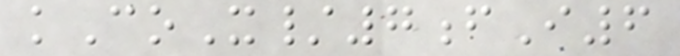kCoX/7fI6
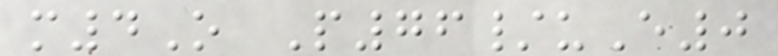m4O P76/uE0
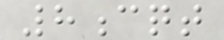8cqt
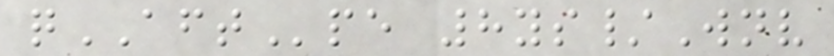qAFTpe 8ys/Wnv
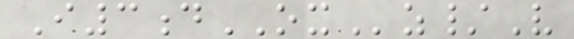I3dOXz/V
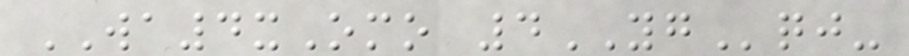WA4xOmo 4YGqj-
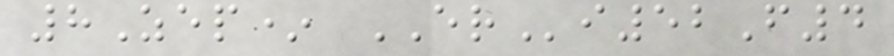8Zep* ERi52F4
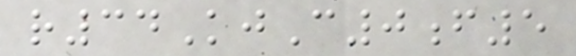r34KjC0f5
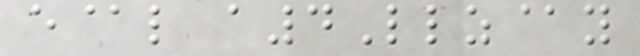e@l a4Llz@y
